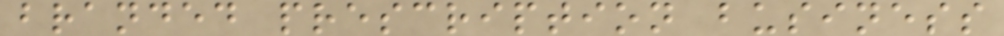branded prescription business
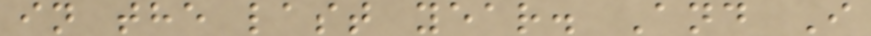in the last year. And I
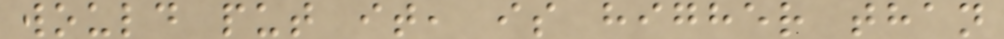would put it, is higher than
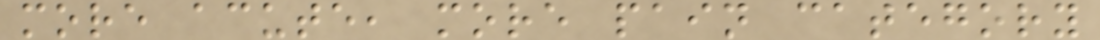more acute, more pain category
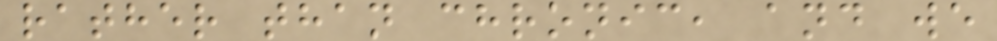rather than chronic, and we
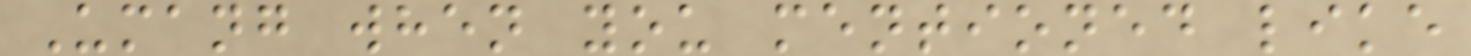Umang when you mentioned like
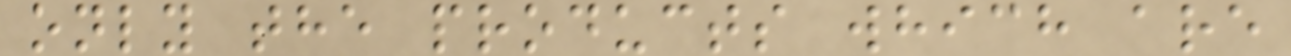only the products which are
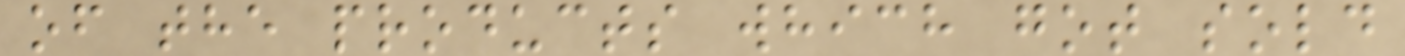of the products which got sold
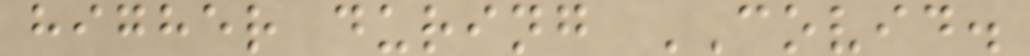higher during COVID.
